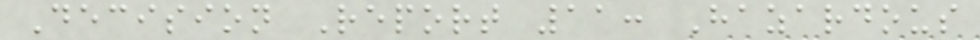Decision Report 11: Hazardous
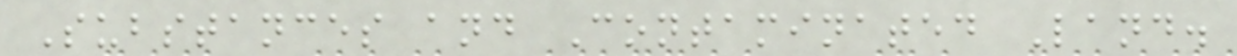Substances and Contaminated Land.
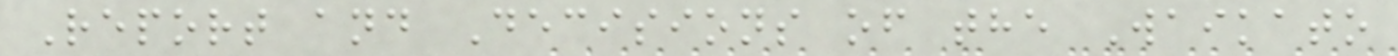Report and Decisions of the Waikato
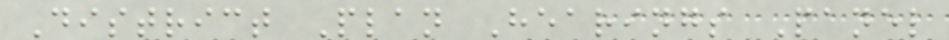District Plan Hearings Panel
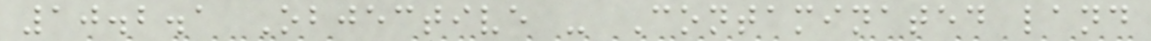10.2.1 Objective - Contaminated land
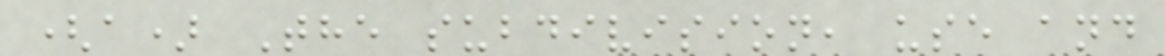(a) The subdivision, use and
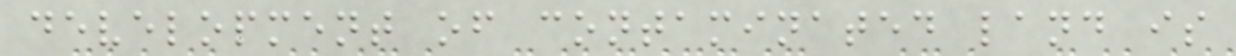development of contaminated land is
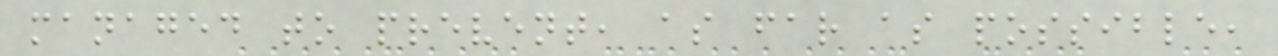managed to prevent, as far as possible,
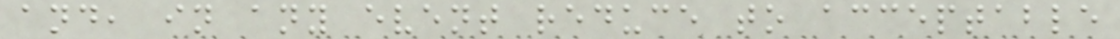and, in any event reduce to acceptable
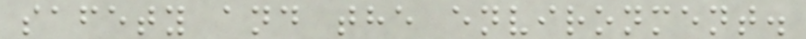safety and the environment.
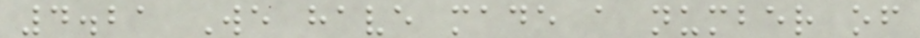4.21 We have made a number of
